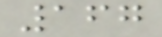167
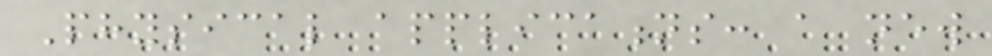Physical applications: a new
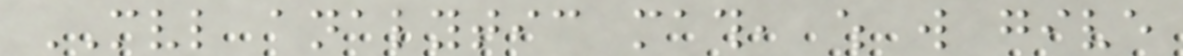MVL analytic math, which will give
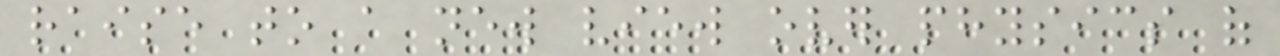raise to a new view over physics of
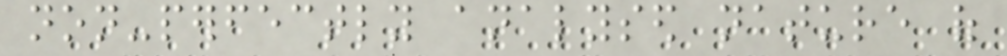non-perfectly analysed nature of
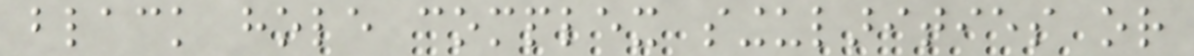black hole complex singularities or
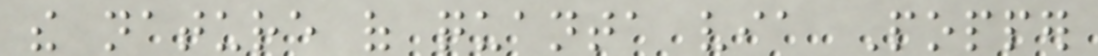the nature of quanta via Popper
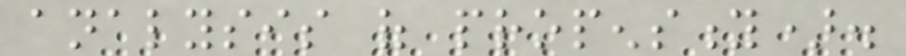analysis of propensity).
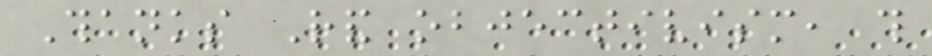Thanks Rand objectivism, this
